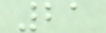21
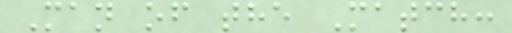Man of the Match:
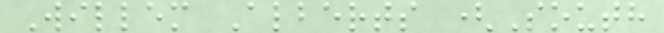Willem Alberts (South
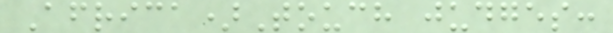Africa)Touch judges:
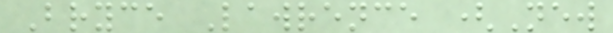Bryce Lawrence (New
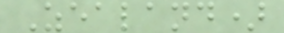Zealand)
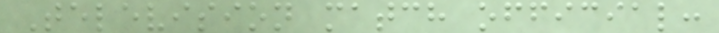Television match official:
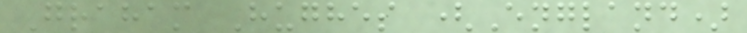Graham Hughes (England)
